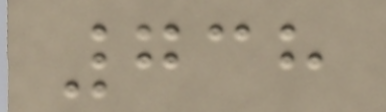738
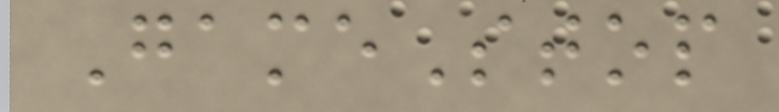GameStop
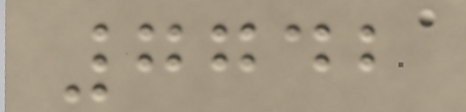7742
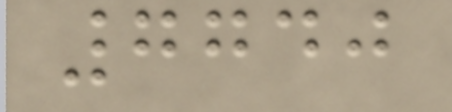7740
